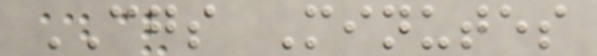CGS Minutes
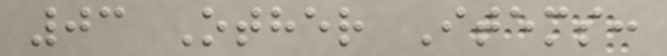03 Other Items:
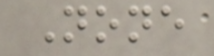None
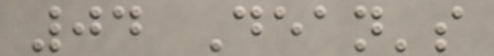04 Dean's
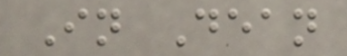In Dean
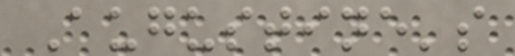Augustine's
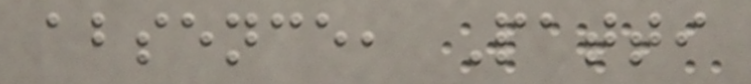absence, Patti
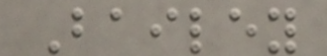Bailey
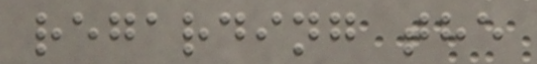regarding the
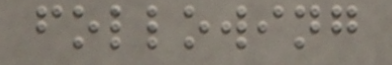following
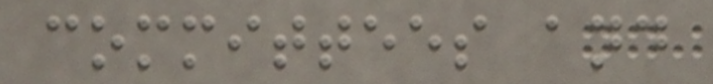committees and
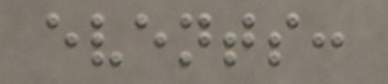events:
